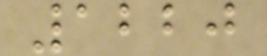1220
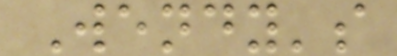Wendy's
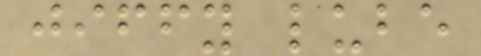jiffy lube
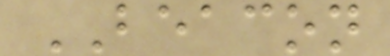BEACON
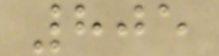805
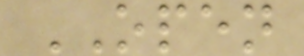OPEN
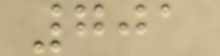701
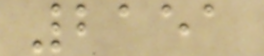2151
